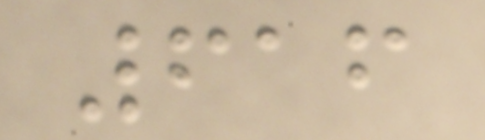616
